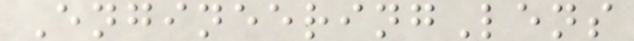EngineeringLens
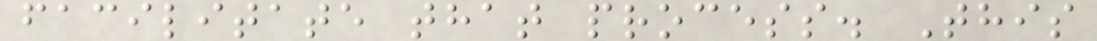facilitate that process. This
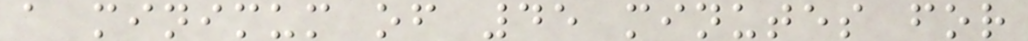a minimum of 45 minutes for
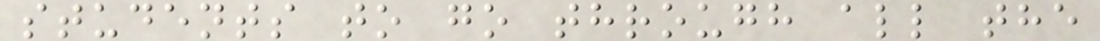students to go through all the
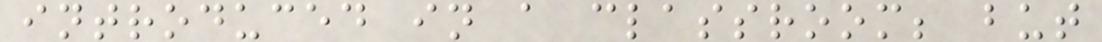introduced in a classroom; but
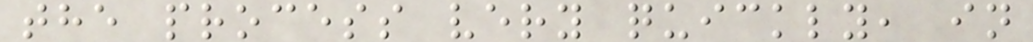the process very quickly, in
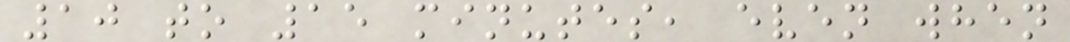10 to 15 minutes, even when
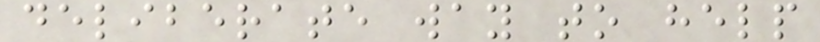deliberate way to help
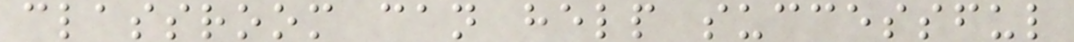classroom can help successful
